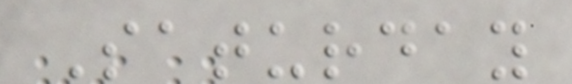Saturday
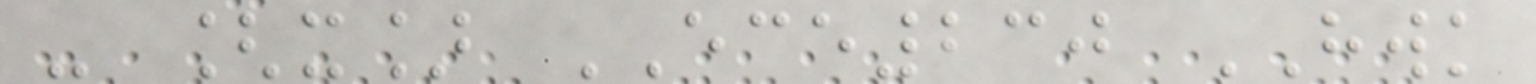- [x] ECE230 HWK
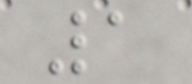1
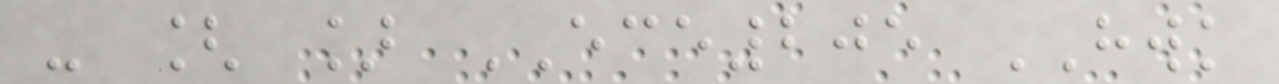- [ ] ECE205 HWK
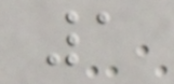1
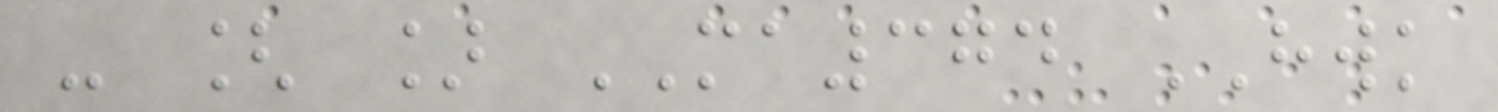- [ ] MA374 HWK
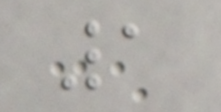1
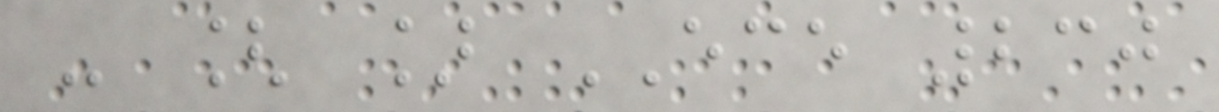- [ ] ECE 230
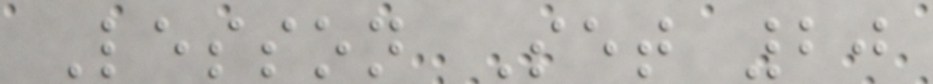Lesson Set 20
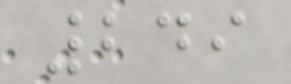249
